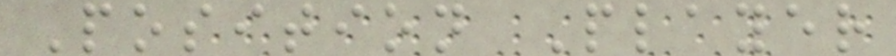Position Player
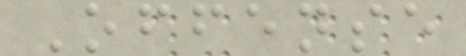Offense
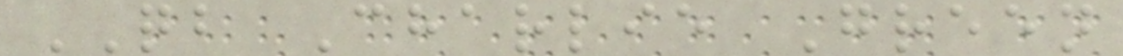QB Charlie Green
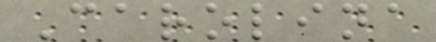Carolina
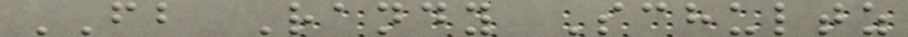FB Randy Schultz
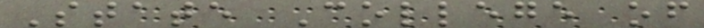State College of
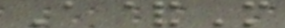A&M
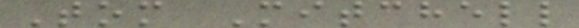Tom Mitchell
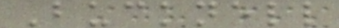Bucknell
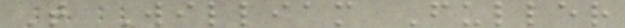T William Fuller
